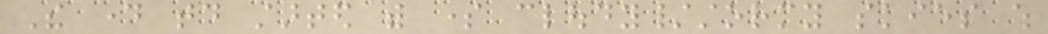The day today started with some cloudy/stormy skies which
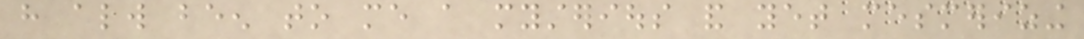have always been to me a mysterious and yet mesmerizing
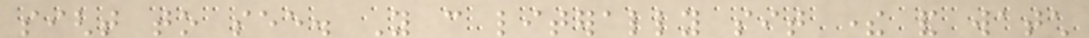sight to see. You can literally sit there and watch
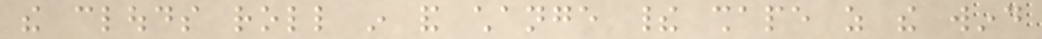the clouds roll in and change their shape as the wind
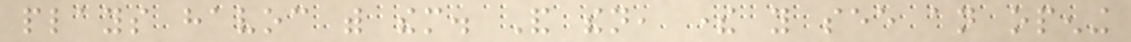plays havoc with them. And then, there you see an opening
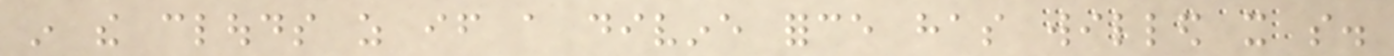in the clouds as if a divine force has willed it so.
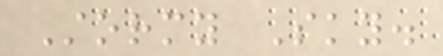Stormy Sky.
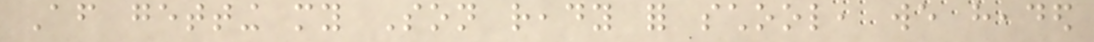After getting my Son ready for school, we headed
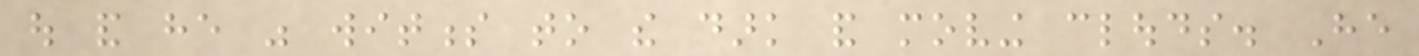out and he was witness to the dark and moving clouds. He
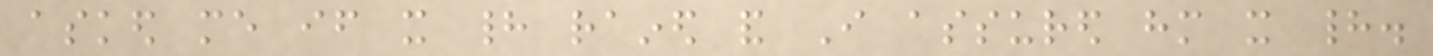asked me if it had rained and I assured him it had.
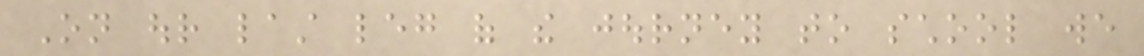On our last leg of the journey to school we
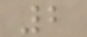2
